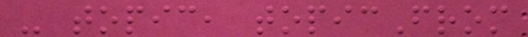- topic, topicFrom
